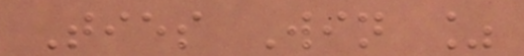Ties Win %
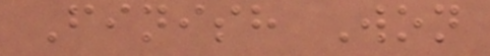Finish Won
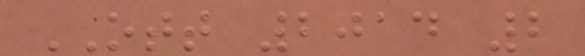OTT 2014 2
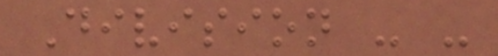Division - -
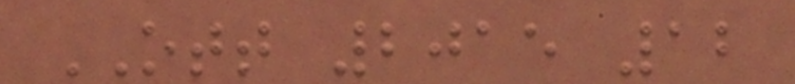OTT 2015 12
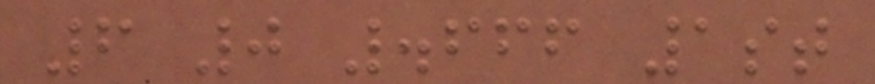6 0 .666 1st
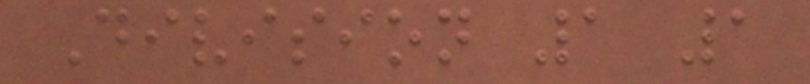Division 1 1
